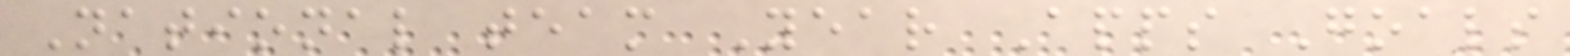National team Year Apps Goals
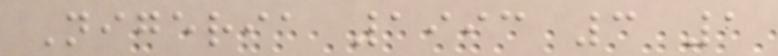Nigeria 1993 3 1
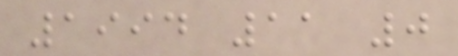1994 11 0
